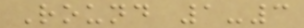Round 1-3
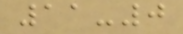11-0
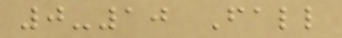0-10 Fall
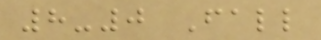8-0 Fall
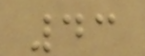43
